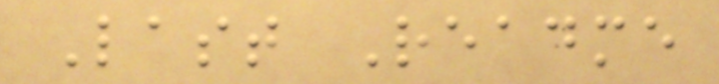Last Readme
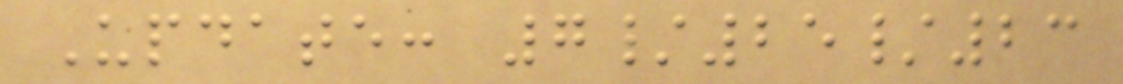Update: 7/25/23
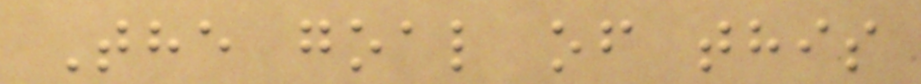The goal of this
